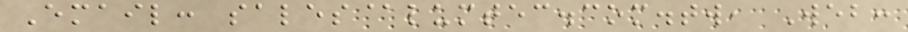Email: sales@lumtec.com.tw, Web:
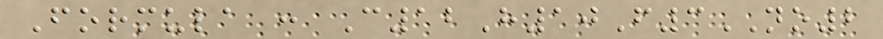Formula : C12H10F3NO2
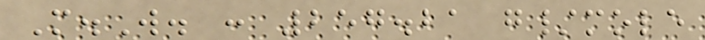M.W. : 257.21 g/mole
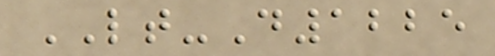LT-D1225
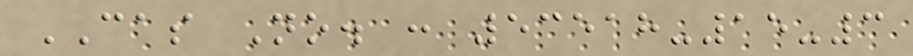CAS No. : 53518-15-3
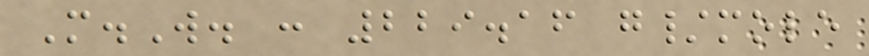M.W. : 229.16 g/mole
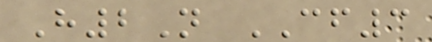H2N CF3
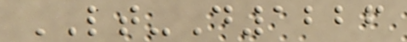LT-D1226
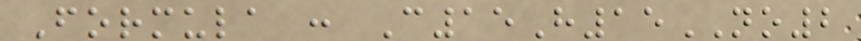Formula : C15H15NO2
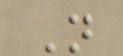N
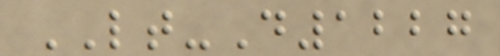LT-D1227
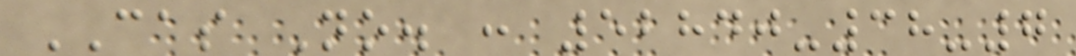CAS No. : 52840-38-7
